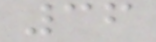36
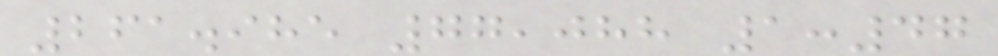261.985 77,088 1:47
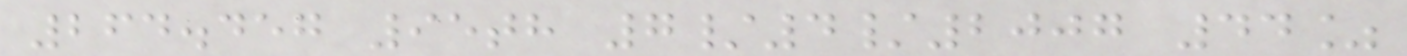264.457 95th 7/4/2007 44%
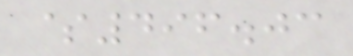$496.03
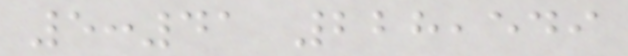5:41 228,549
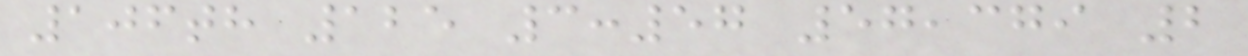106th 125 3:57 57,379 2
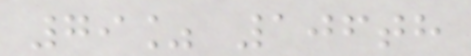79% 106th
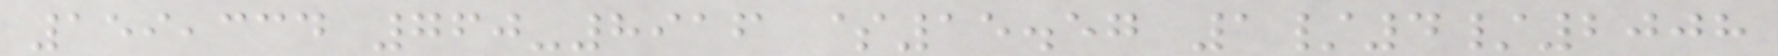159,334 760-8916 $15.57 1/4/2008
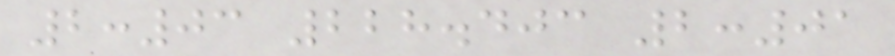2:03 228.403 2:01
